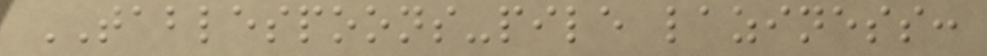TABLESPOONS-pile laziness:
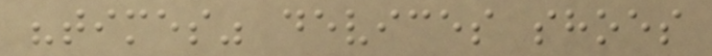"times" devices shoes
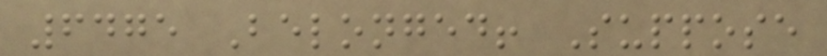6475 Belonged! Suppose
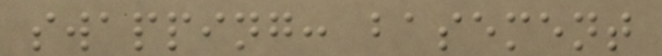swapping: basement
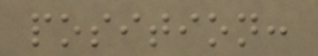position:
